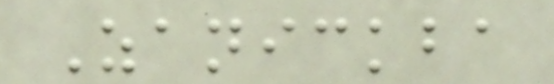Zanickba
